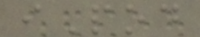iPod
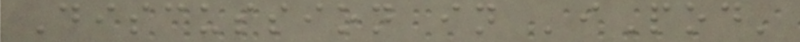Discussion in 'iPod'
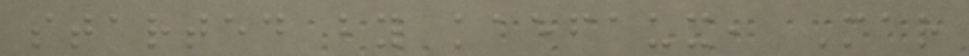started by kaefaux, Mar
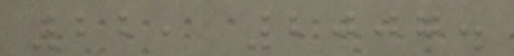22, 2007.
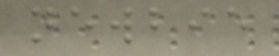newbie
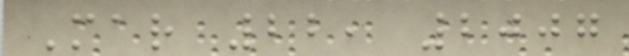Mar 22, 2007
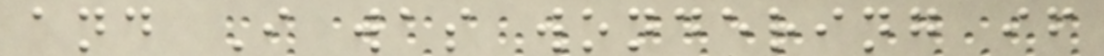and I was wondering if
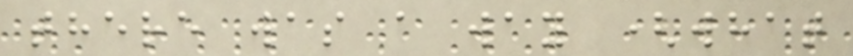there was a way (what
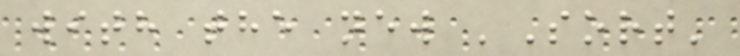with the new 'Sort'
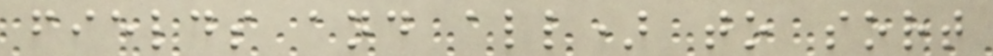fields and all) to sort
